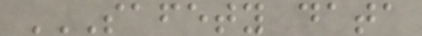SAFETY DATA
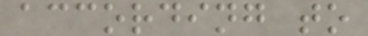according to
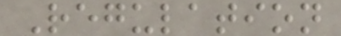Regulation
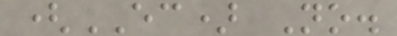(EC) No.
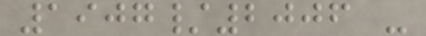1907/2006 -
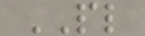PL
